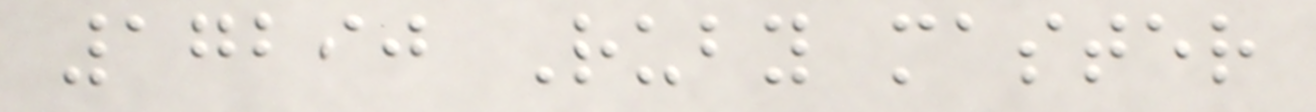17290 Ruby master
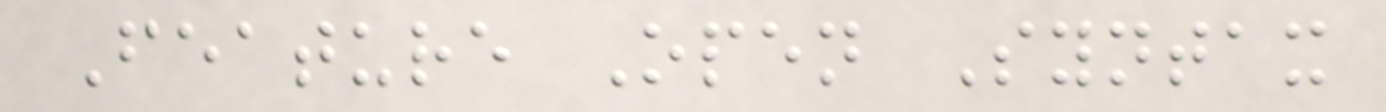Feature Open Syntax
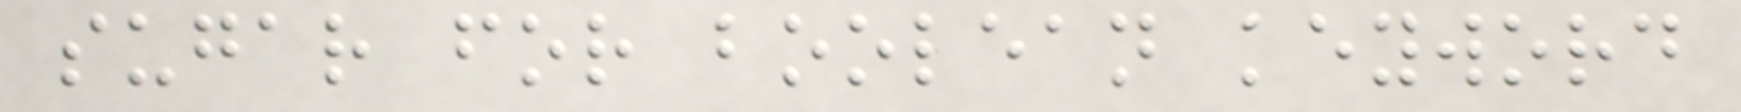sugar for boolean keyword
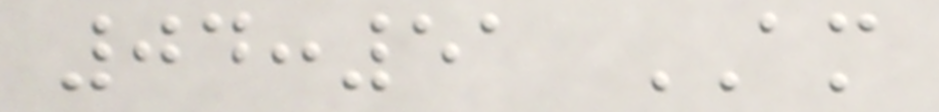04:51 AM
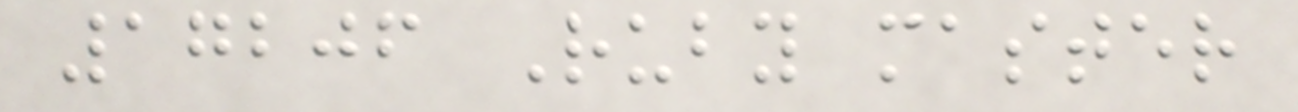17206 Ruby master
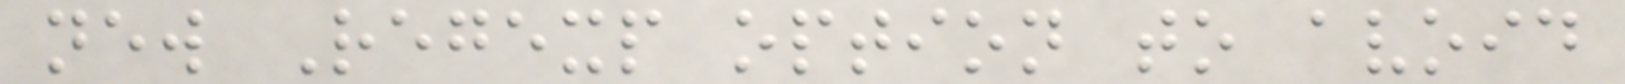new Regexp option to avoid
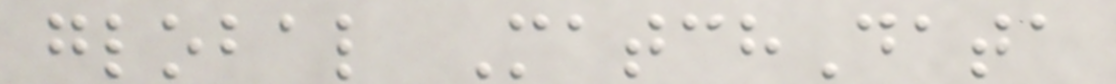global MatchData
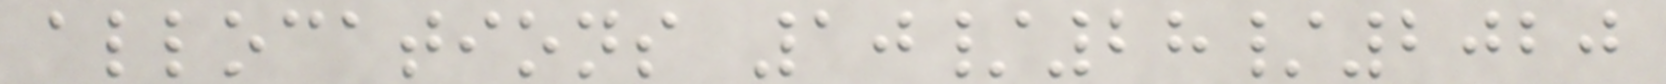allocations 10/28/2020
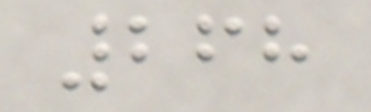268
